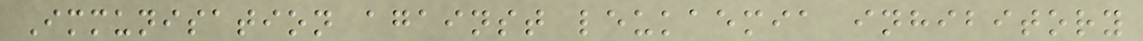Immunisation against leukaemia inhibitory
